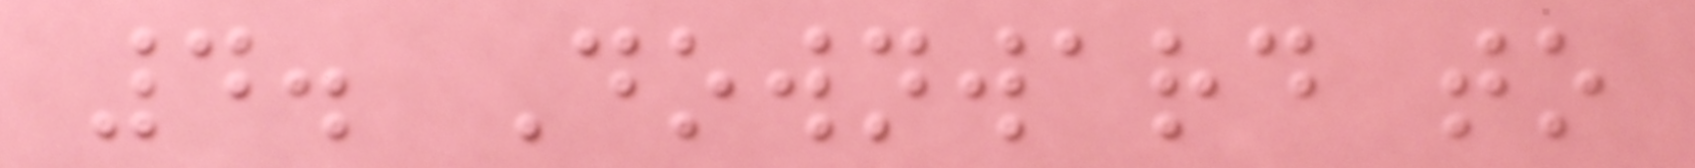4. Downward to
